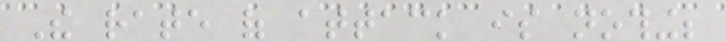The rate of attack is nothing;
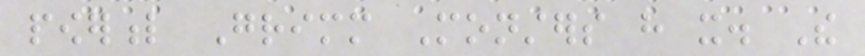powerful Grimm Monsters have it. The
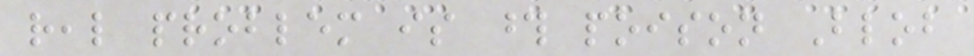real problem is those poison Blob
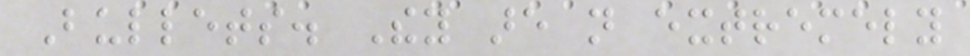Bullets. They are not extremely
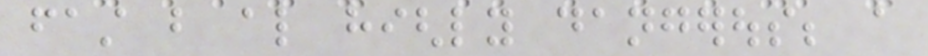fast but also highly dangerous; a
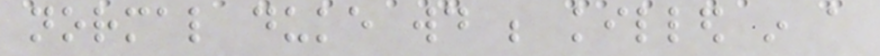normal duke would be killed in a
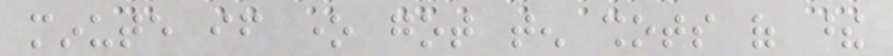minute if one got ten shots of these
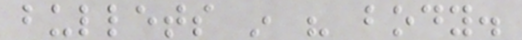bullets in his body.
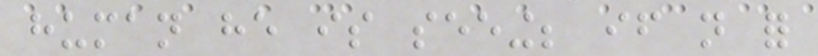human he is seeing; if not for
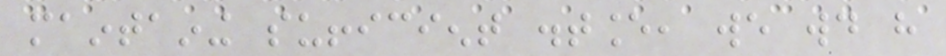maintaining sufficient distance, we would have
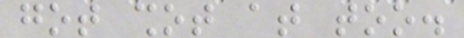got shot at too.
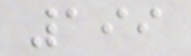199
